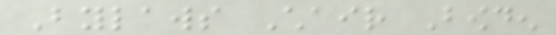Bylaws Chair Bowden
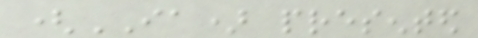(IA) presented
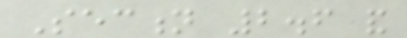Section 2.6 and
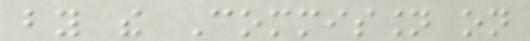by the Commission on
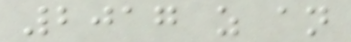2017 as an
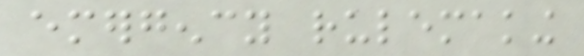emergency rulemaking
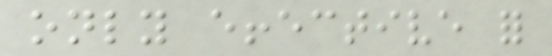only effective for
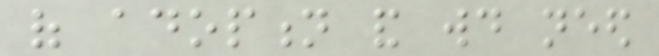of adoption and would need
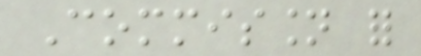Commission for
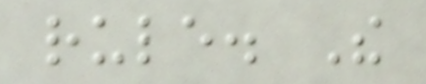rule. The
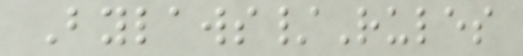Bylaws/Rules
